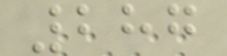287
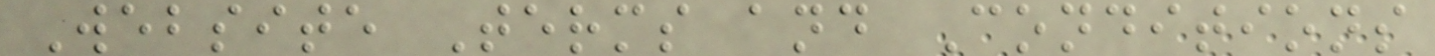Website Terms and Conditions
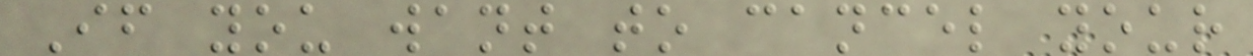If you want to cancel your
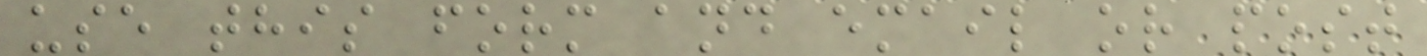use this form and email or post
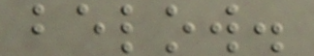below.
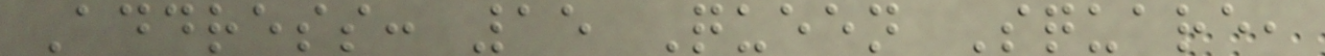Address: 15 Queen Square,
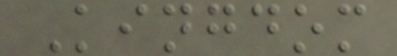Kingdom
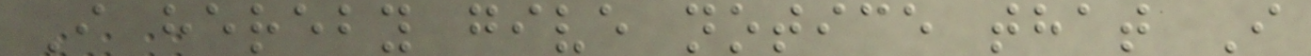I hereby give notice that I
